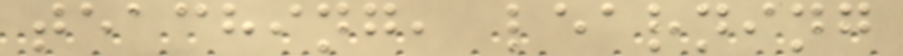teaching, learning
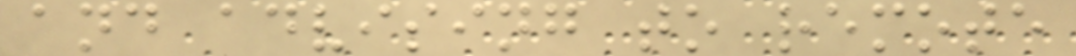and advising to remote
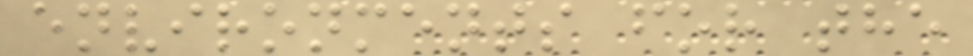environments for the
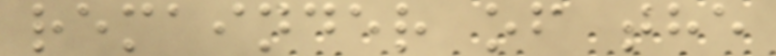remainder of the
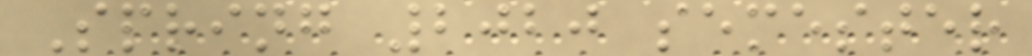Spring 2020 semester
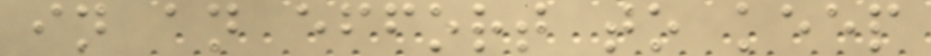in an effort to keep
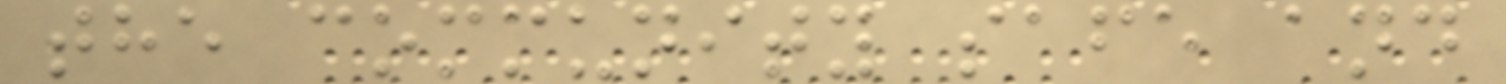the community safe and
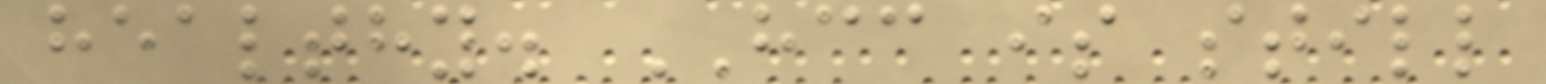healthy. HCC is still
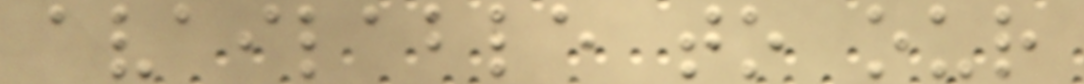available to our
